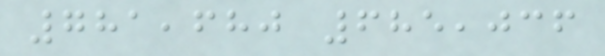781,680 685,036
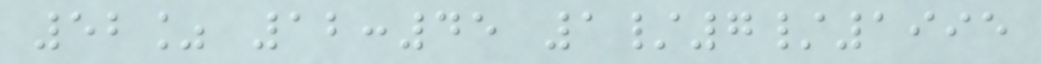52% 12:45 1/7/1995
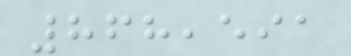868,591
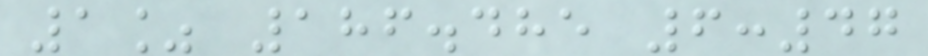1% 186.485 6:47
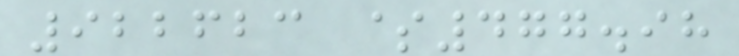922623 $477.98
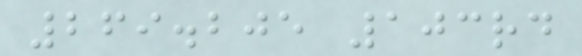269.205 103rd
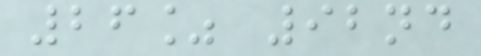26% 92nd
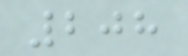208
